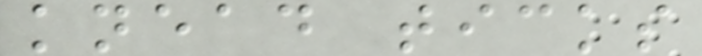knead ticks
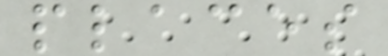places
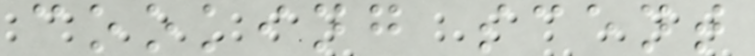cooking scent
